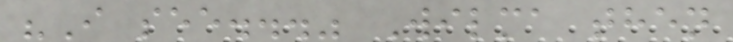"I see..." Wilma then
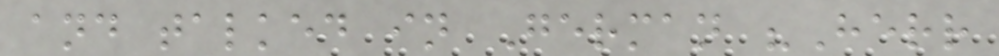and talked in German "Herr
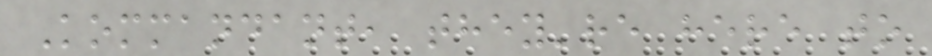Kommandant, they're here to
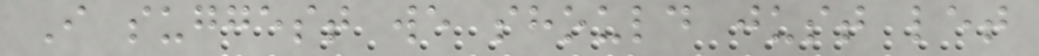I suggest we should just let
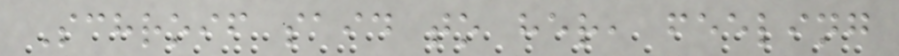Schroif said to her, feeling
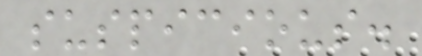suspicious.
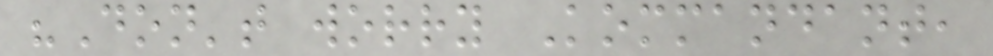"Don't worry Kommandant,
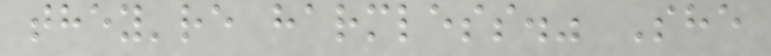they're harmless." She
